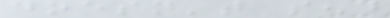doesn't send
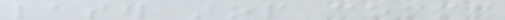laser stop command
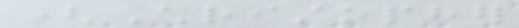(Christopher
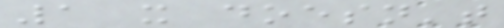1 it doesn't
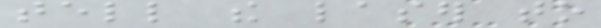tell the laser to
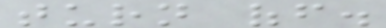turn off.
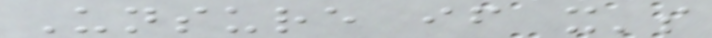Unsure if it's
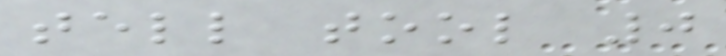tell tool 0
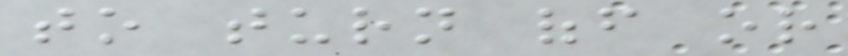to turn off or
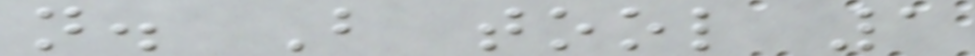not. But tool 1
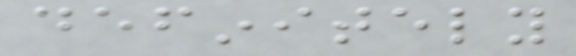definitely
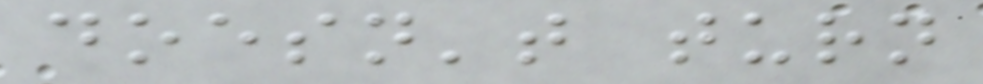doesn't turn
